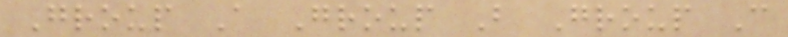Group A Group B Group C
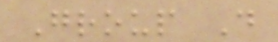Group D
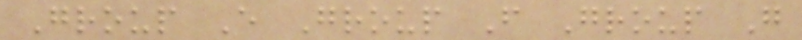Group E Group F Group G
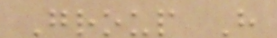Group H
